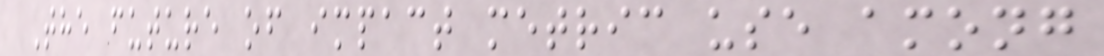The future of impact metric use among
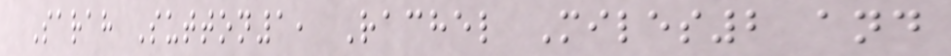Sarah Sutton1, Rachel Miles2 and
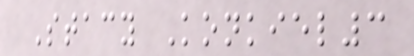Stacy Konkiel3
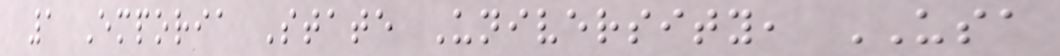1 Emporia State University, USA
